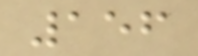156
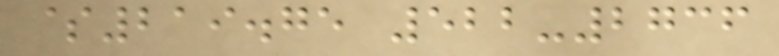$219.75 522-2736
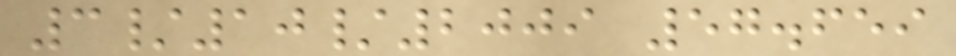3/10/2009 57.659
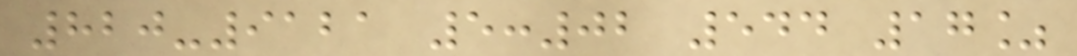820-9121 5:02 544 17%
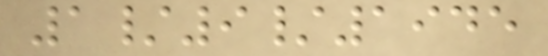1/9/1945
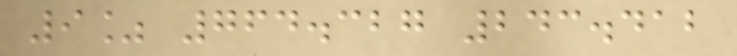9% 764.327 243.412
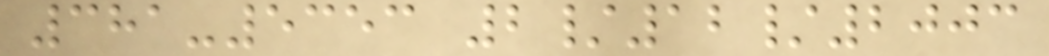381-5353 2/12/2003
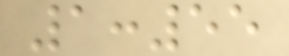1:55
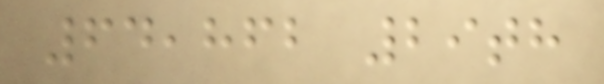64,862 29th
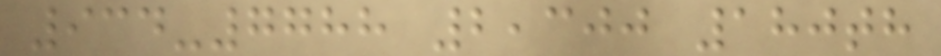934-7788 2,300 180th
